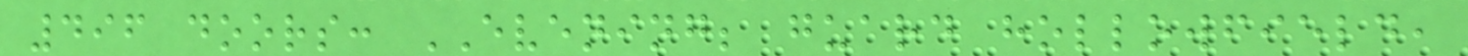496 doors: EVENING; guard hollowfield,
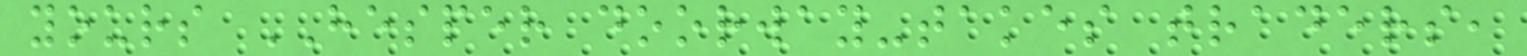yours HESPER doorway-takes traders,
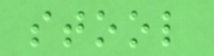stool
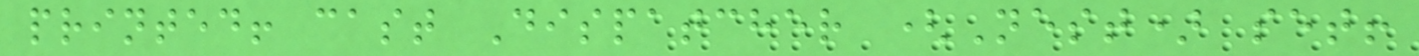printed! cast Dispatcher (Nest) set!
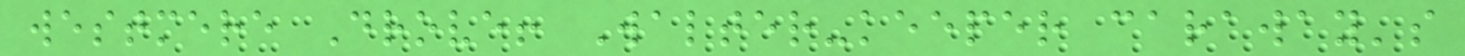westmere Drove! Walter-keeper caraway's
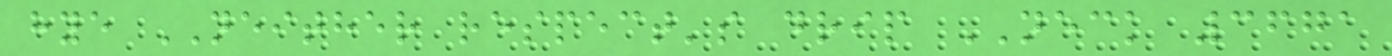hye NEITHER respect's drip NECK 3671
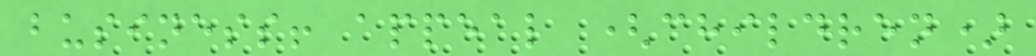business! appeal (children)
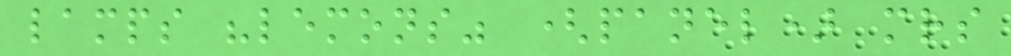lamps "lemons" (panel) mrs
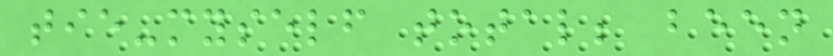tie-myself total; been
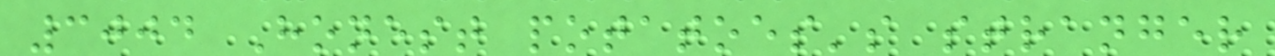3004 Honest potatoes's stranger
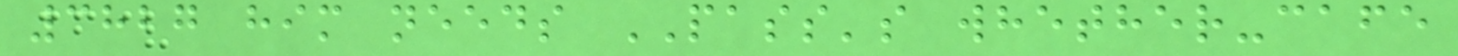3827 him needs PASS's whether-cafe
